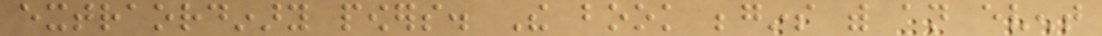extraordinary powers. The book begins with an event
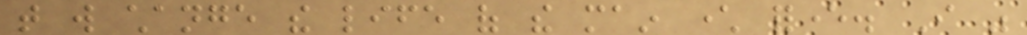that will change the life of the main character forever. I was
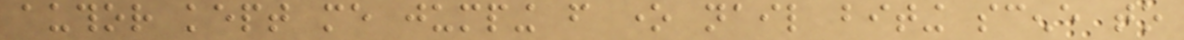author kept me jumping from one nail biting scene to
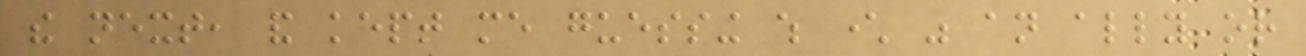the next, and kept me guessing which character was an ally or
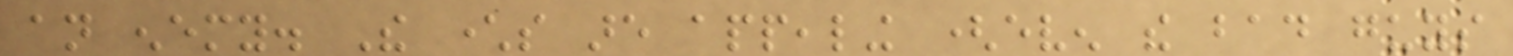an enemy. The characters are appealing (even the bad guys
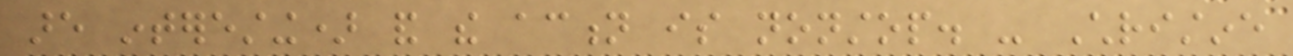are interesting) and the action is nonstop. - Christine
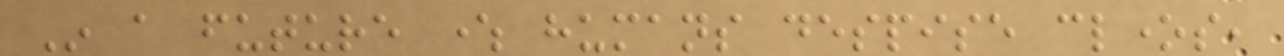In a future where humans despise clones,
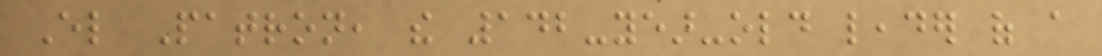El Patron, the 142-year-old leader of a
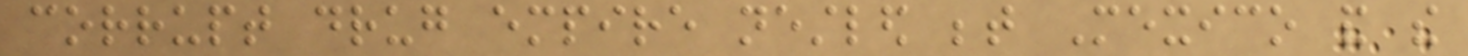corrupt drug empire nestled between Mexico and the
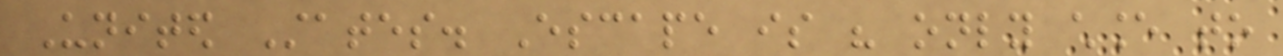United States. Escape is his only chance to
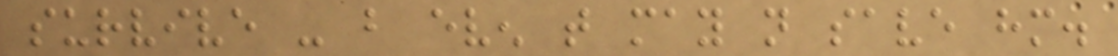survive - but even that may not save him.
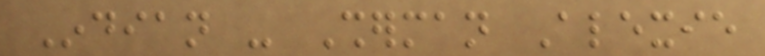Indian - Sherman Alexie
